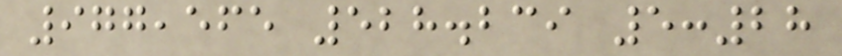977,565 528.239 5:28
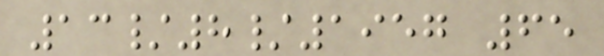13/8/1957 65
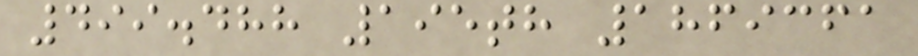499.488 195th 1869361
